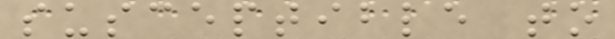susceptible to
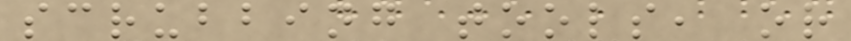scrubbing tools, or
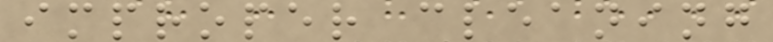improper cleaning
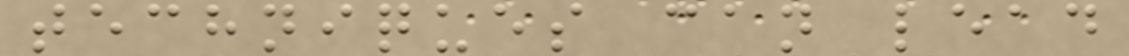techniques can lead
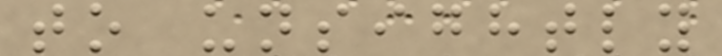to unsightly
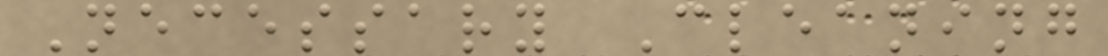Necessary Cleaning
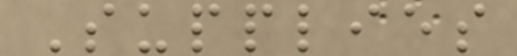Supplies
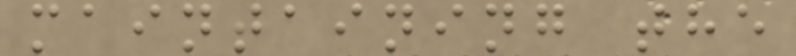maintaining the
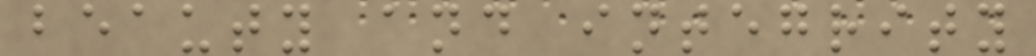beauty and integrity
